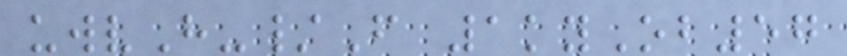uwvH-/F 1kyOb57
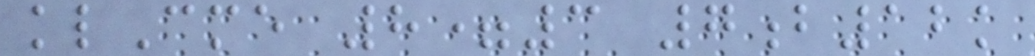klCme 8=3 7b12k
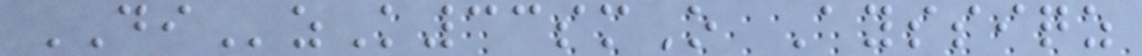DIzK33smO Ayssiqz
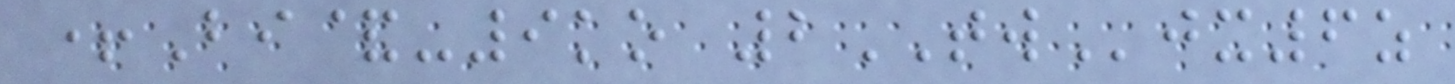+Bi&-9ko 2TWjx6z
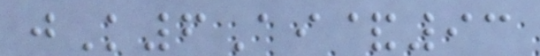jK6Ai&93
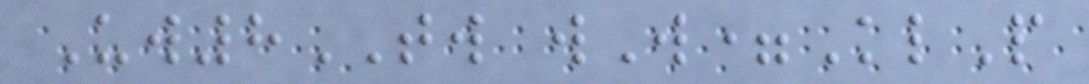Uw8TW wW=KlP
